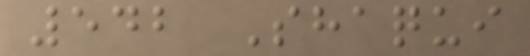542 Shaqui
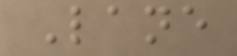Lane
